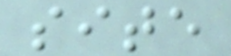site
